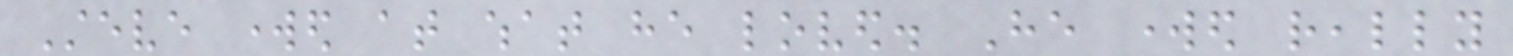Steve worked at what he loved. He worked really
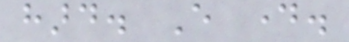hard. Every day.
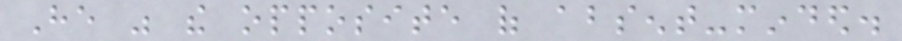He was the opposite of absent-minded.
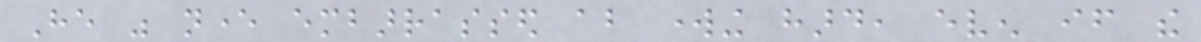He was never embarrassed about working hard, even if the
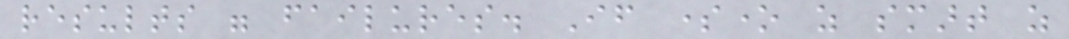results were failures. If someone as smart as
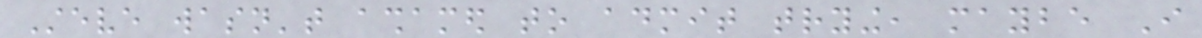Steve wasn't ashamed to admit trying, maybe I
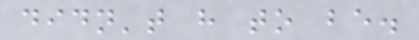didn't have to be.
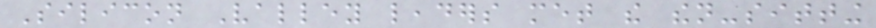Silicon Valley leaders met the then-sitting
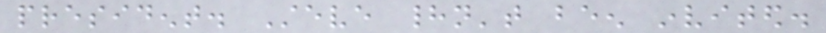president. Steve hadn't been invited.
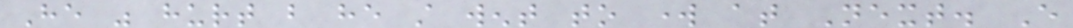He was hurt but he still went to work at Next. Every
